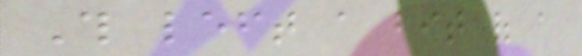This left a bit of a
